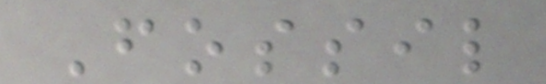Fossil
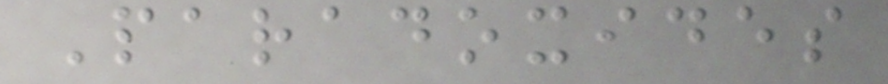Paradoxides
